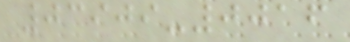03909-0016
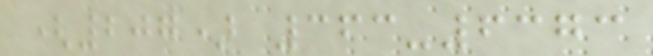(207) 363-6373
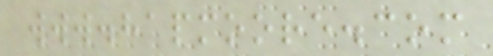www.hapmoore.com
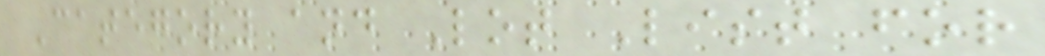Category and Lot List for
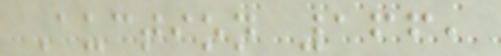Auction 166,
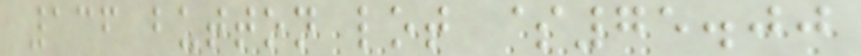136 button lot $75.00
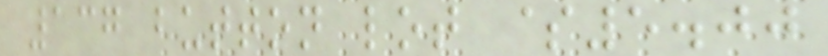137 button lot $5.00
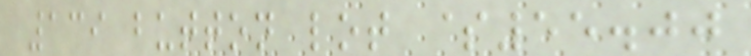139 button lot $55.00
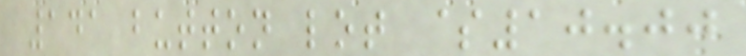141 button lot $10.00
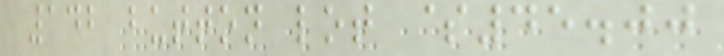142 button lot $45.00
